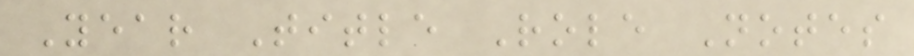Year Title Role Notes
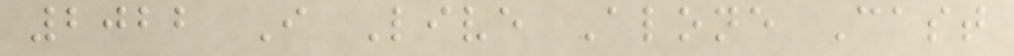2022 I Live Alone Cast
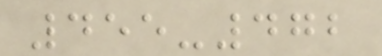455-472
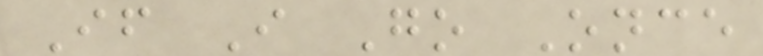If I Go Once
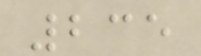235
